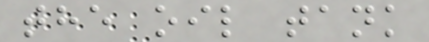the oil tank
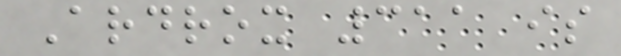Ardrox 311 is
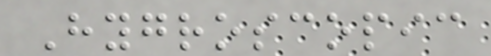Hygroscopic
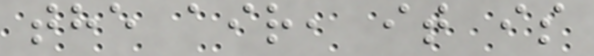the air, it is
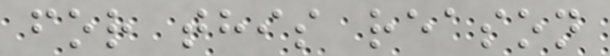for this reason
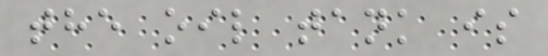the oil tank is
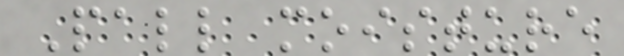Pall moisture
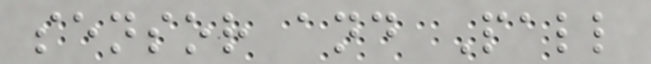sensor and Pall
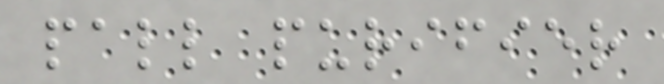pall purifier
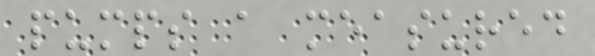pumps a measured
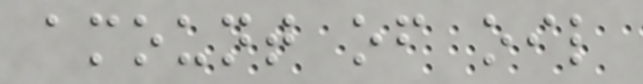amount of oil
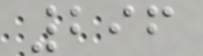296
